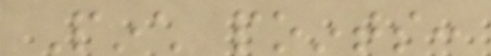Pinch points:
